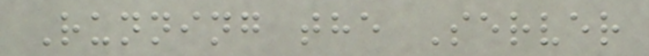Running the Server
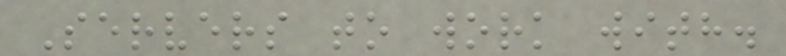Servers to work with.
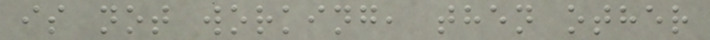is not working, then other
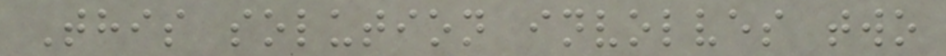This solution involves two
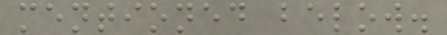mentioned below.
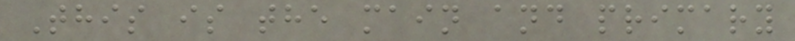This is the main and primary
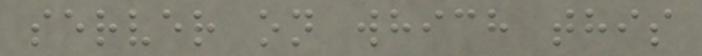server on which this
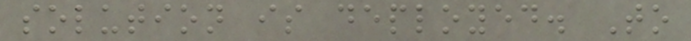solution is deployed. To
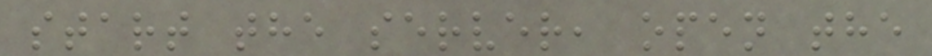start the server, open the
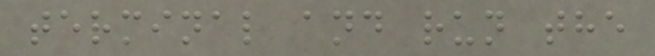terminal and run the
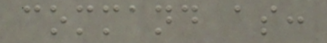command as:
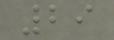29
